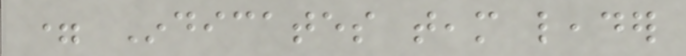= Indicates team leader
